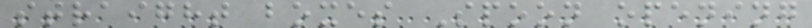straight boxes Spoon opening
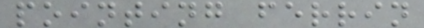pointing ferrin
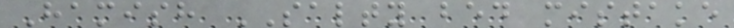Hamish SALTY bed mistake
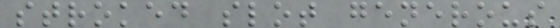stroked slot generous
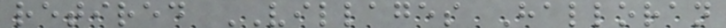retired VILLAGES Halloran
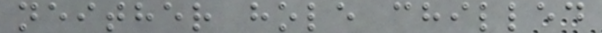neither hole chilled
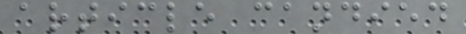article candied
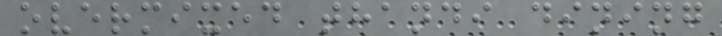overmixed thandi dining
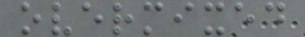overmixed
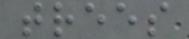trees
